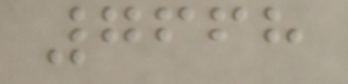7668
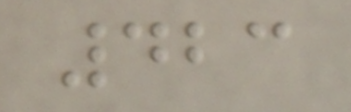423
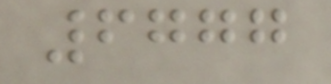6777
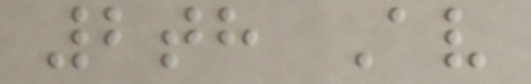2th Av
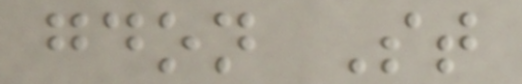gdon St
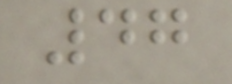47
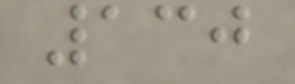130
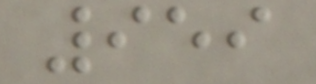959
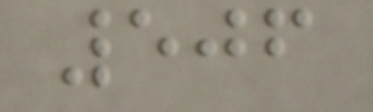506
